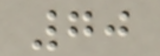70
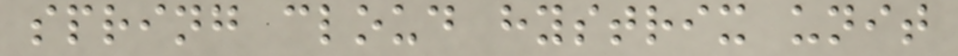spring cloud hystrix unit
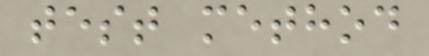test method
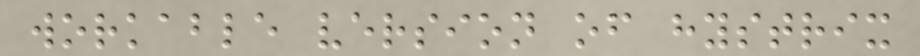workable version of hystrix
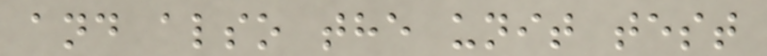and also the unit test
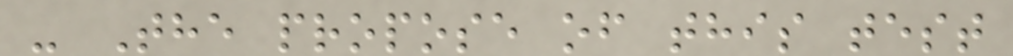- The propose of this test
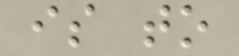is to
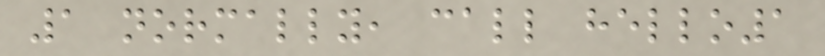1 normally, call hello1
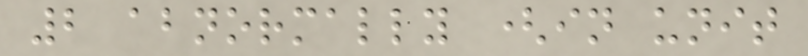2 abnormally (in unit
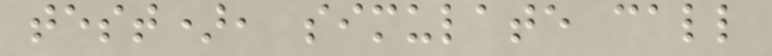test), simulate call
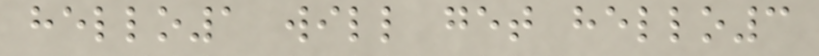hello1 will get hello3
